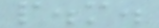p.m.
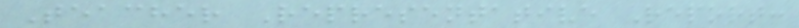Teacher Representative Report:
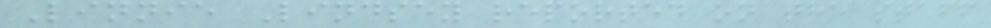Linnie Lindsey reported on the staff
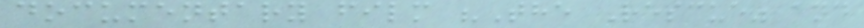documentary film "The Rescue" and
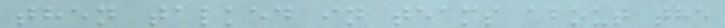then talked in teams about the
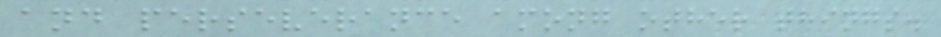and perseverance among other things.
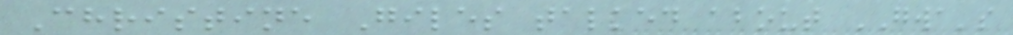Christine Giles talked about GWA's
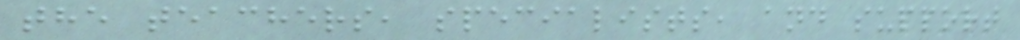the teachers, specialists, and support
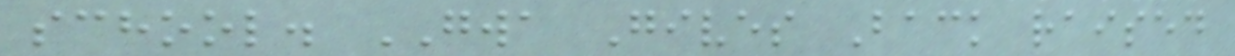school. GWA Gives Back raised
